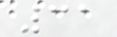31
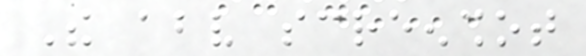The above screenshot
